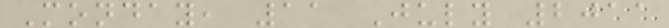Monday, 11 July 2011
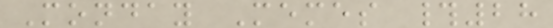Monday Memes #28
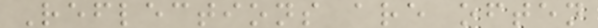Reflections are often
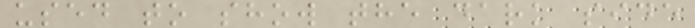used to show the dark side
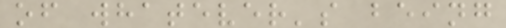of whatever's being
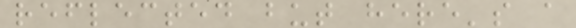reflected but here's a
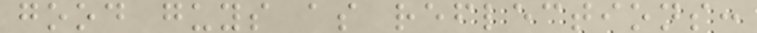good guys as reflections:
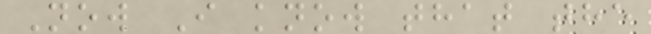Now I know that the
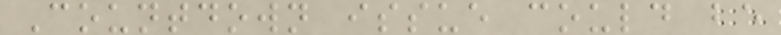Countdown issue could be
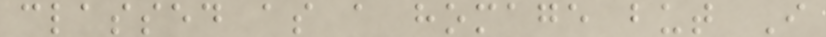classed as a homage but I
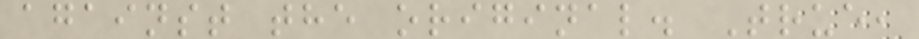against the original. True,
